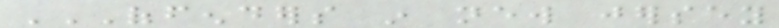OFFENDERS IN NEW JERSEY
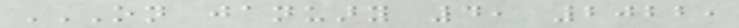ON JANUARY 4, 2022,
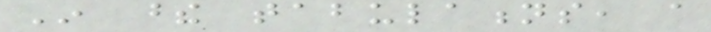In these tabulations, a
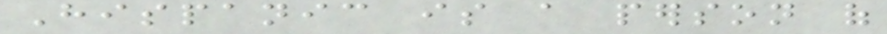Hispanic is a person of
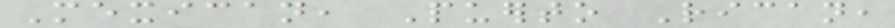Mexican, Puerto Rican,
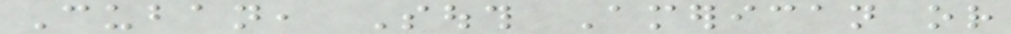Cuban, South American or
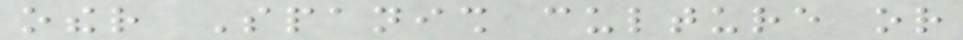other Spanish culture or
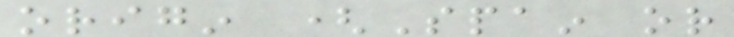origin (Spain or
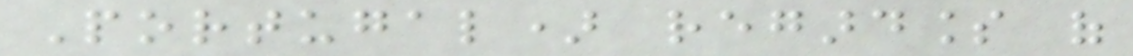Portugal) regardless of
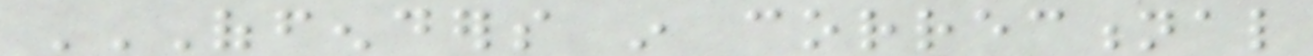OFFENDERS IN CORRECTIONAL
